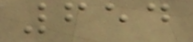654
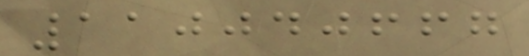110040667
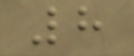8
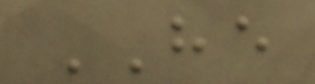HE
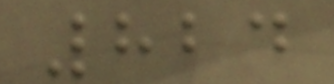824
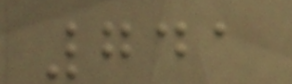741
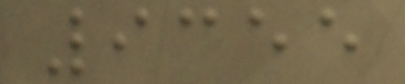9355
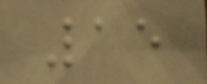15
